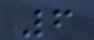6
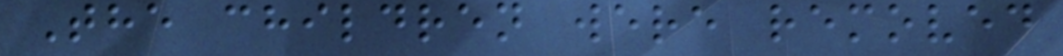The children were removed
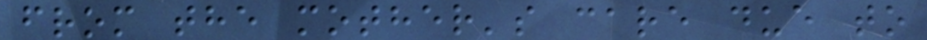from the mother's care due to
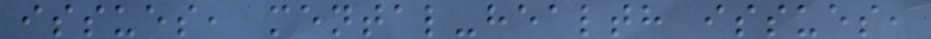issues, mental-health issues,
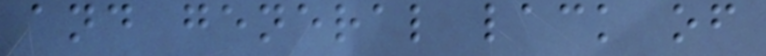and general lack of
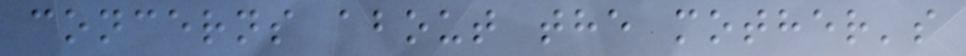concerns about the mother's
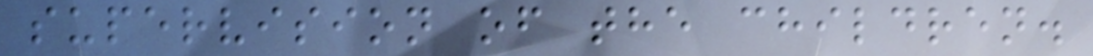supervision of the children.
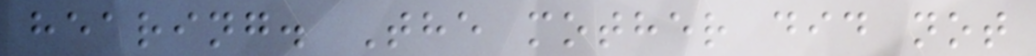hearing. The mother did not
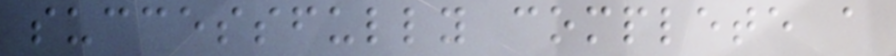successfully complete a
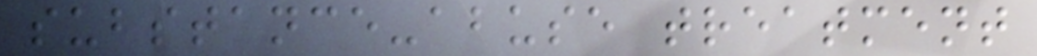substance-abuse treatment
